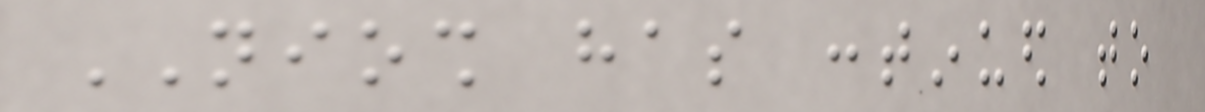NIOSH has continued to
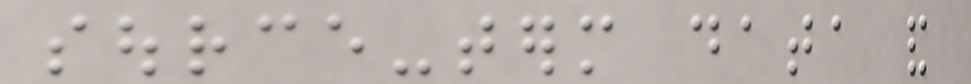source-term data and
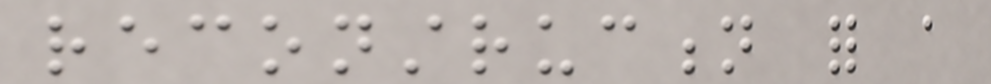reconstruction for a
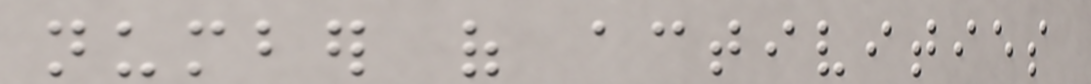number of activities
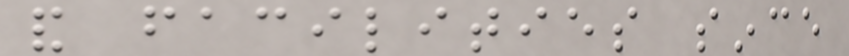and facilities since
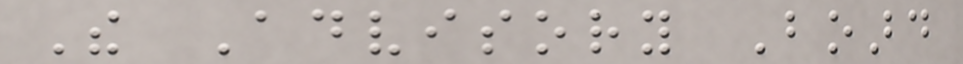The Advisory Board
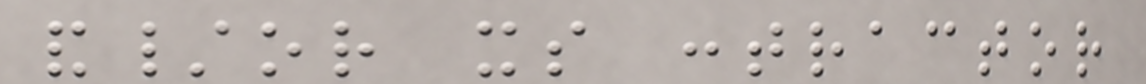and/or its contractor
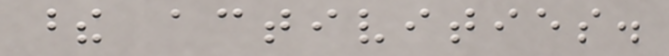these activities.
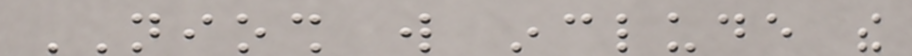NIOSH will include the
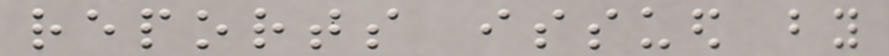reports issued by
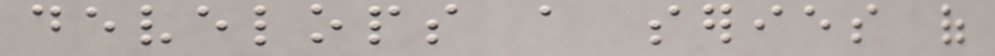develops a series of
